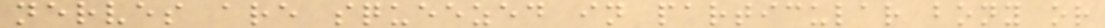nerves are squeezed in particular bony or
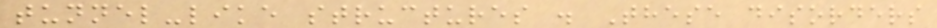tunnel-like structures . These disorders
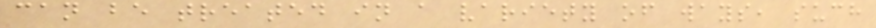can be treated in a variety of ways, such
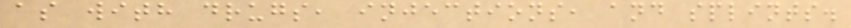as with drugs, injections, and splints.
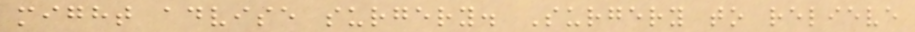might advise surgery. Surgery to relieve
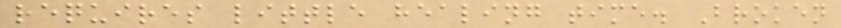requires little healing time. Broken
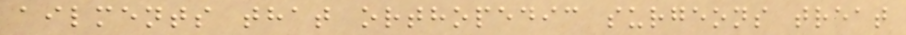ailments that orthopedic surgeons treat
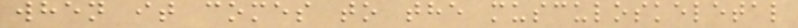when it comes to the musculoskeletal
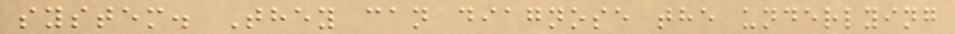system. They can diagnose the underlying
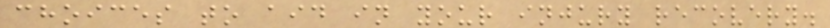choices to aid in your injury recovery.
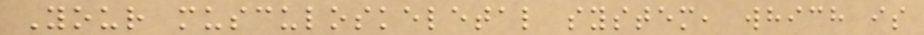Your musculoskeletal system, which is
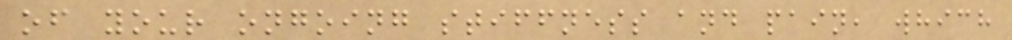of your ongoing stiffness and pain, which
